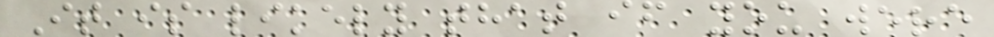It is likely that if you were
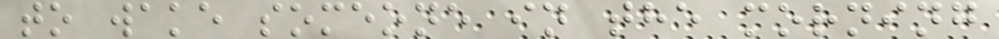to wake someone in the morning
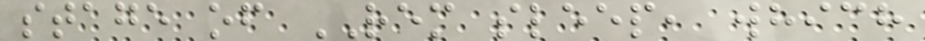stage of REM sleep, which
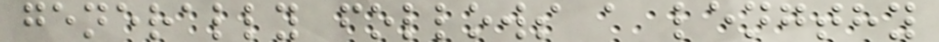generally follows a lengthy
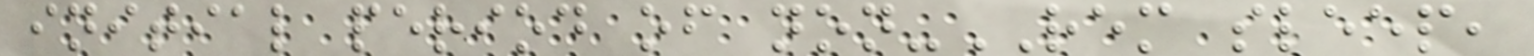initial period of non-REM sleep,
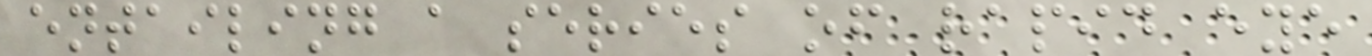entailing a series of rapid eye
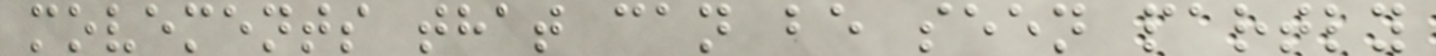movements that can be seen partly
